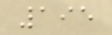195
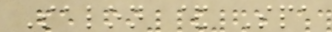Salon & Spa
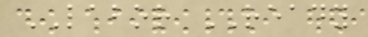LABOR READY
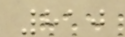810
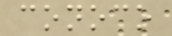conoco
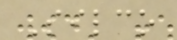Silco
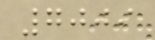7009
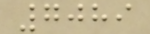7089
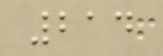214
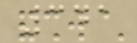341
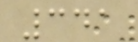341
